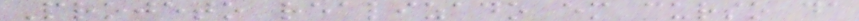Projeto realizado em curso da
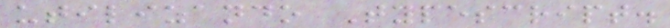utilizando Typescript.
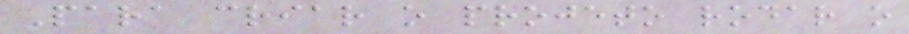Para criar o projeto rodar o
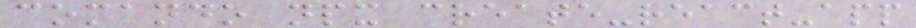comando npx create-react-app
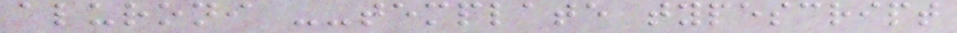aluroni --template typescript
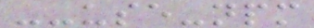--use-npm
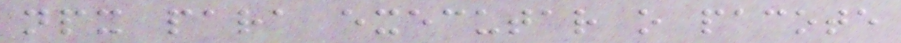npx para executar o pacote
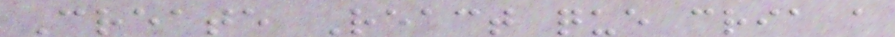Create React que cria a
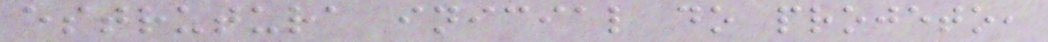estrutura inicial do projeto,
